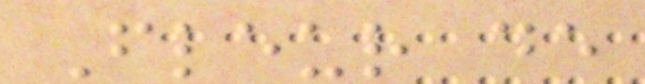Fleur de
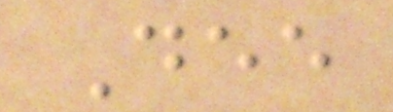Dee
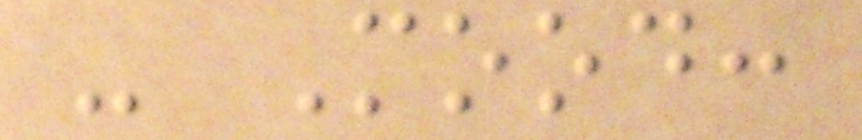- Mood:
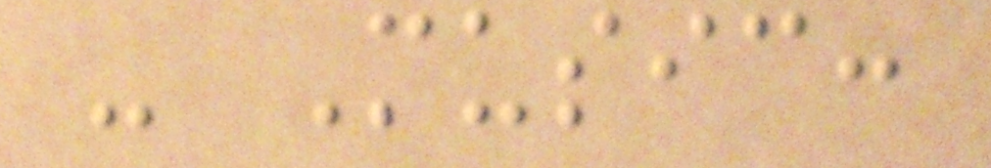- Music:
